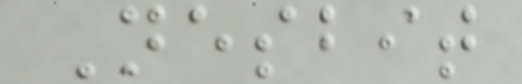Nesbit
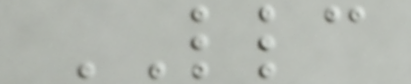LLC
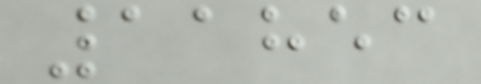11853
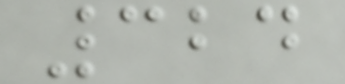324
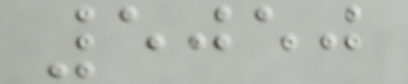5050
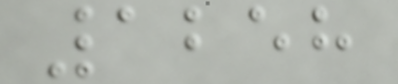1258
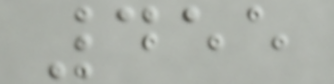455
